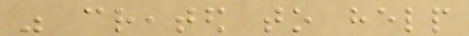was created to help
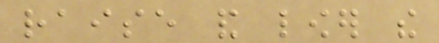raise and lower the
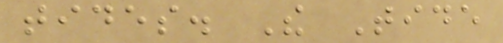tides. The Tide
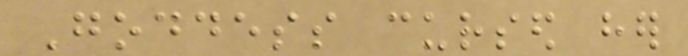Goddess cursed her
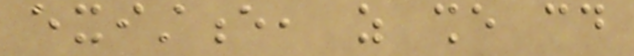existence, as she could
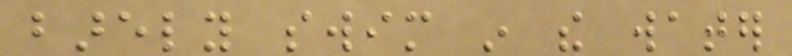barely swim in the water
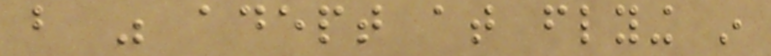but was adept at flying in
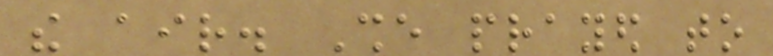the air. She prayed to
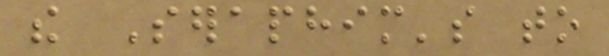the Seraphim's to
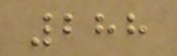288
